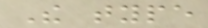The type
